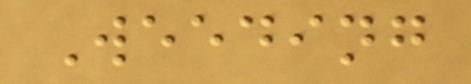Weeding
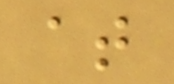at
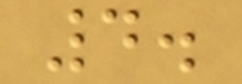4.
